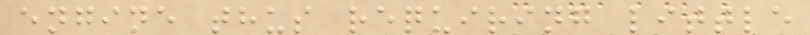engine thus requiring little
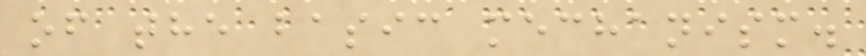of the basic mechanism.
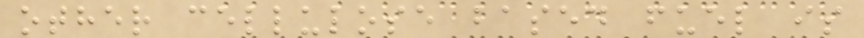other cellulose based fuel is
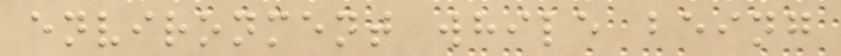environment while being
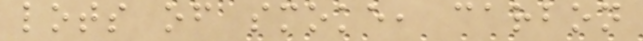lots of smoke, carbon
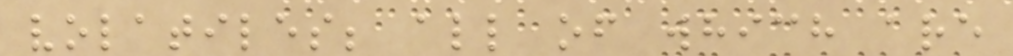volatiles; all of which are
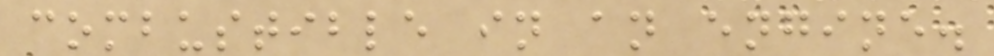combustible in an engine.
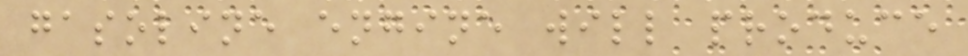gasoline engine will produce
